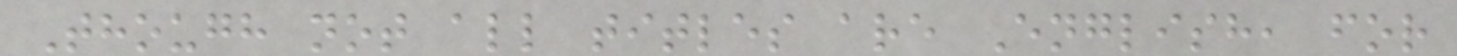Though not all titles are English, for
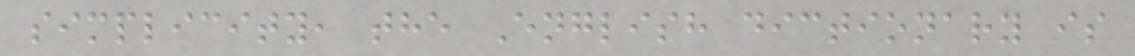simplicity, the English dictionary is
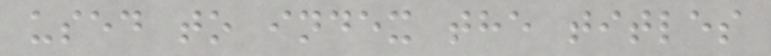used to index the titles
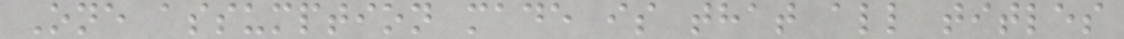One assumption made is that all titles
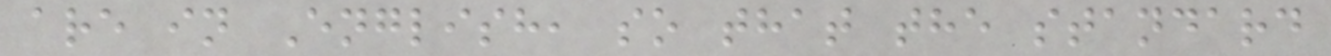are in English, so that the standard
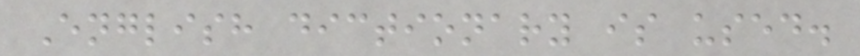English dictionary is used.
